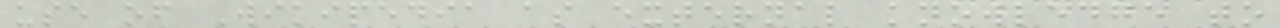use of Wikipedia as external knowledge to
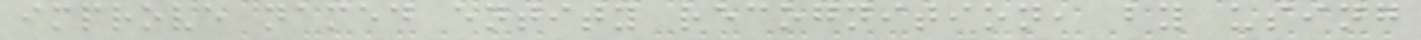improve named entity recognition, by using
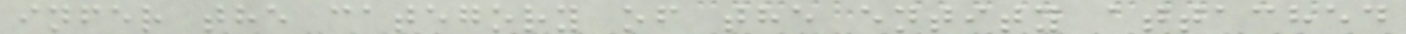infer the category of the entity attached
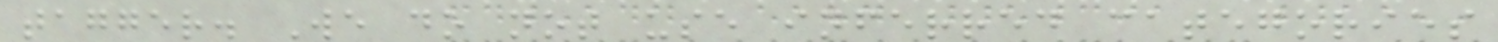tagger. We do not use inferred categories
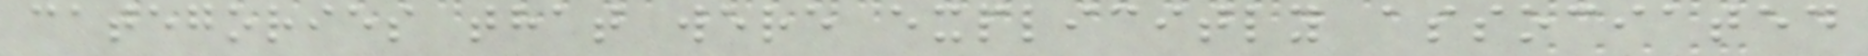categories that were explicitly associated
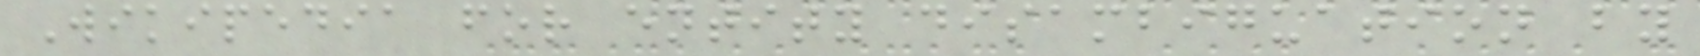Wikipedia for entity disambiguation by
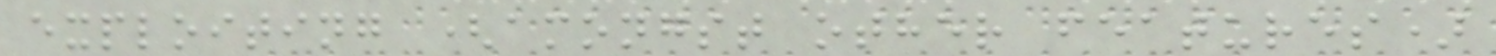exploiting (amongst other features)
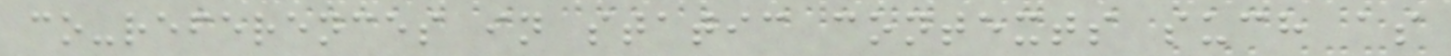co-references in static contexts such as
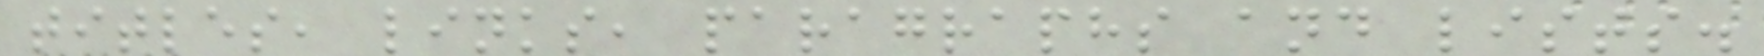titles, links, paragraphs and lists.
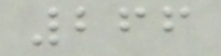266
